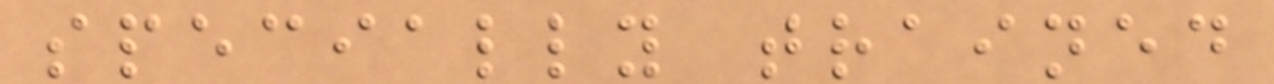specially trained
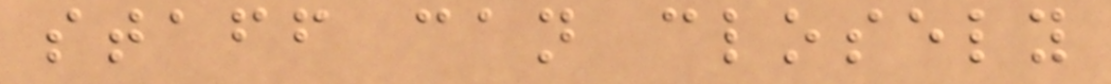staff can closely
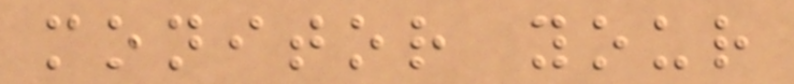monitor your
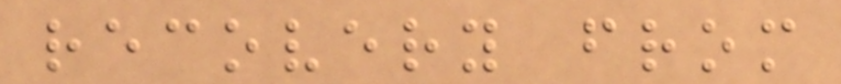recovery from
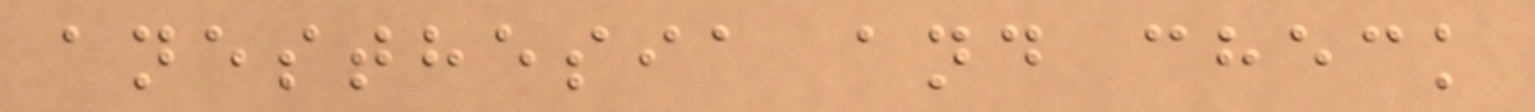anesthesia and check
